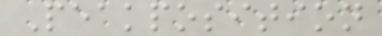Peakposition
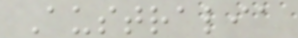Australia
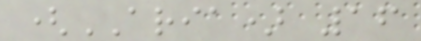(ARIA) 16
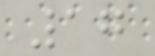17
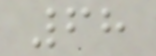68
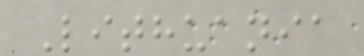Lithuania
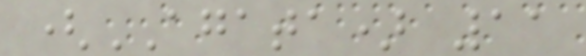(AGATA) 11
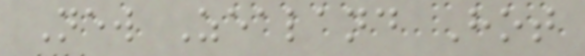New Zealand Hot
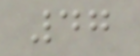47
